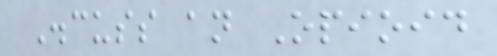Discuss an Opioid
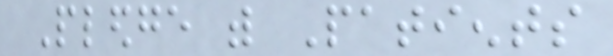Pledge with Patients
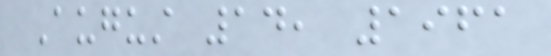August 14, 1961
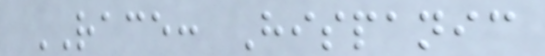RACE: Hispanic
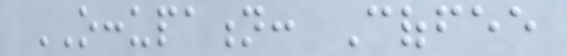OCCUPATION: Coffee
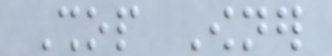Shop Owner
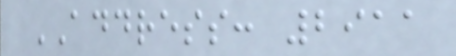ADDRESS: 2911
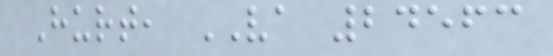Hurt, VA 24563
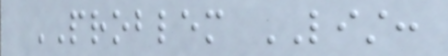PROBLEM LIST:
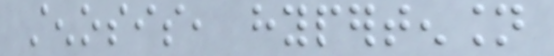stenosis, hypertension
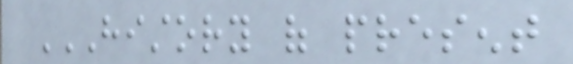HISTORY OF PRESENT
